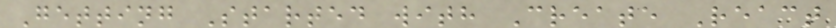Getting Started with Create React
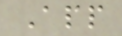App
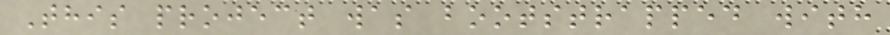This project was bootstrapped with
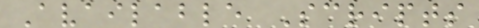Available Scripts
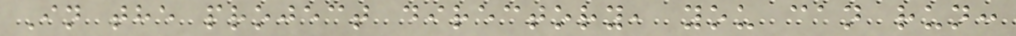In the project directory, you can run:
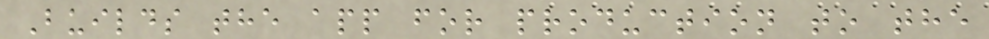Builds the app for production to the
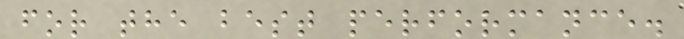for the best performance.
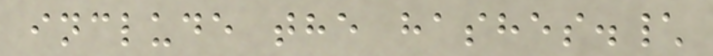include the hashes.\
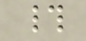#
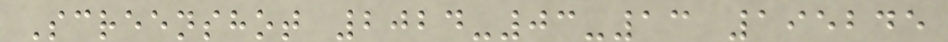Screenshot 2024-03-13 195245
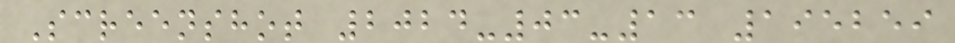Screenshot 2024-03-13 195259
